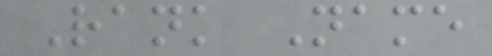Rank Name
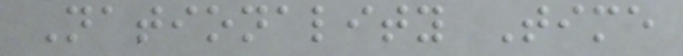Nationality Time
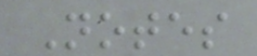Notes
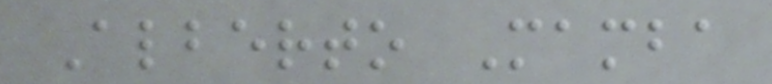Alberto Mamba
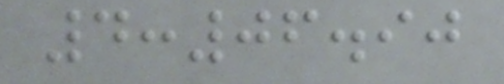4:06.90
